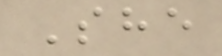She
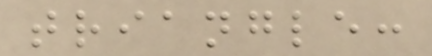triangle:
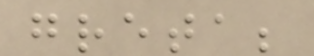greta;
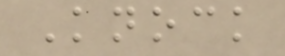Knock
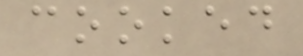cooked
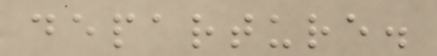departure.
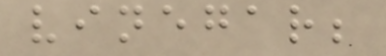vinegar;
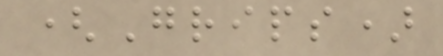(Grips)
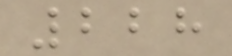228
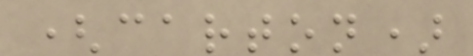(carton)
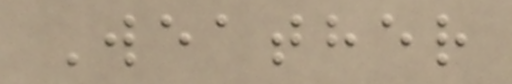Weather
